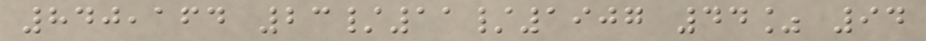840,164 23/11/1907 44% 94
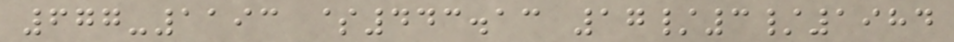677-1193 $443.13 17/3/1984
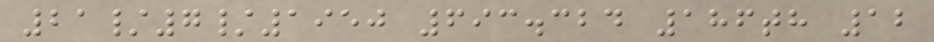21/7/1950 693.324 186th 12
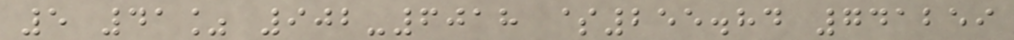5 41% 902-6018 $255.84 741259
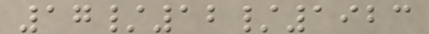17/12/1923
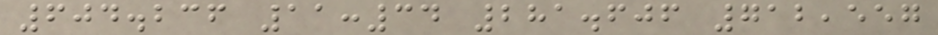604.236 11:34 281.606 712,557
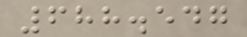688.547
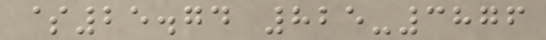$25.74 825-3876
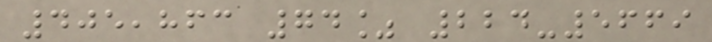405,863 74% 224-5669
